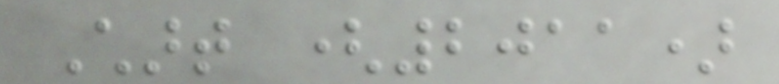Chart (2011)
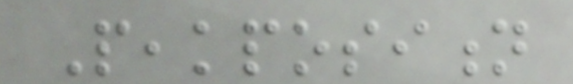Peakposition
